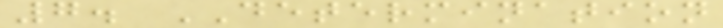7. DETERMINATION
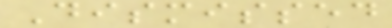Dismissed
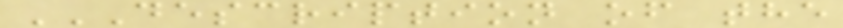DESCRIPTION OF THE
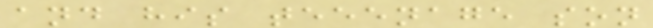and his teeenage son
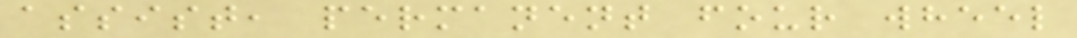assist, permanent four wheel
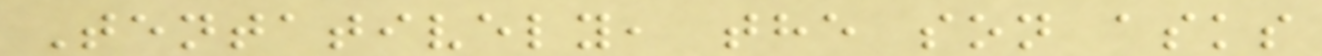Tentatively, the son asks
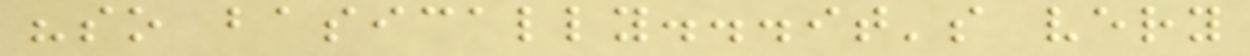"so basically...it's very
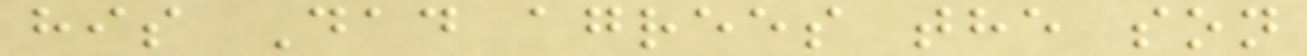his Dad agrees the son
